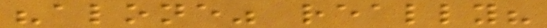"alone" really?
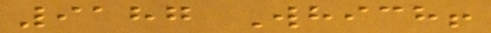9187 Which!
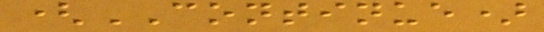(CONTINUE)
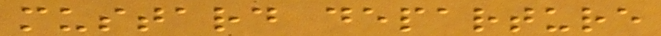mustard departure
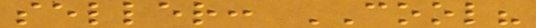seller: COOL?
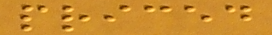priced
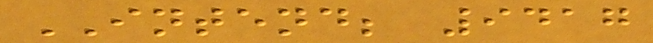INTEND; 9417
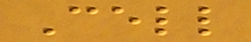Cell
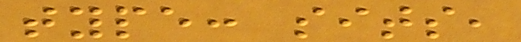type: sits,
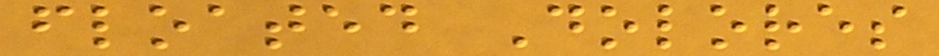floated Dolores
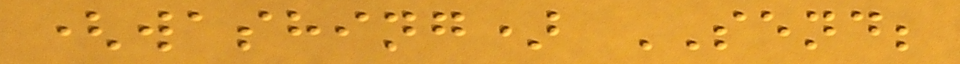(washing) SEND;
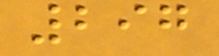297
